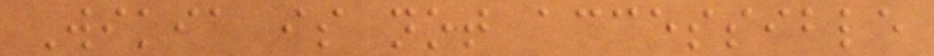Wikia is not accessible
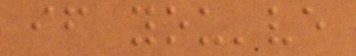if you've
